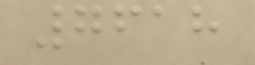7618
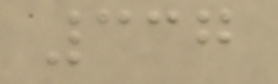337
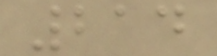214
